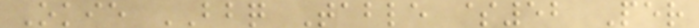Okie BBQ Table $52 Per
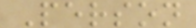Person
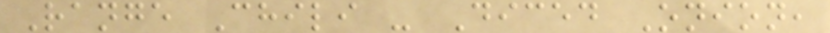Range Chili - Diced Onion,
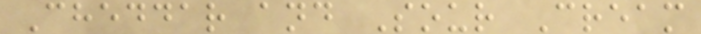Cheddar and Sour Cream
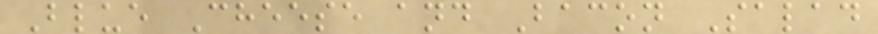Blue Cheese and Bacon Salad
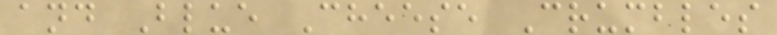and Blue Cheese Crumbles
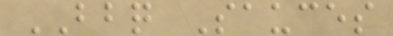BBQ Sauces
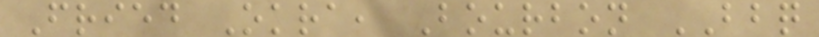Fried Okra, Bourbon BBQ
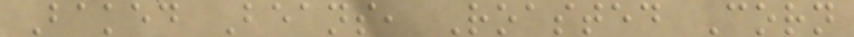Baked Beans, Roasted Corn
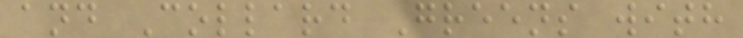and Collard Greens with
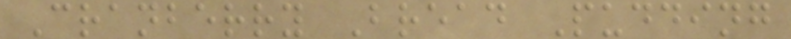Cranberry Bread Pudding
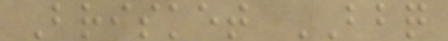Brisket BBQ
